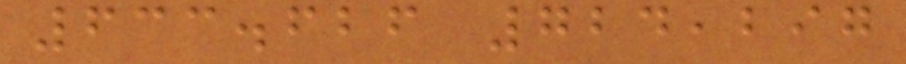633.626 724,297
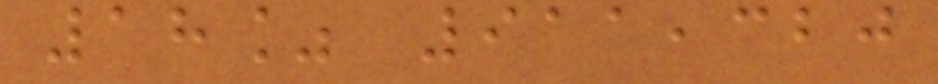18% 911,320
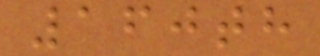160th
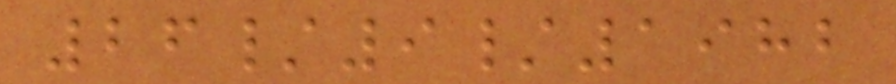26/9/1982
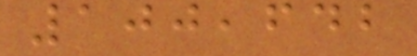100,642
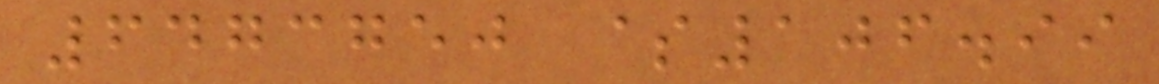6473750 $106.99
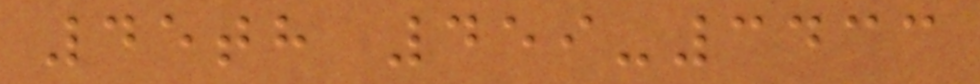45th 459-3433
